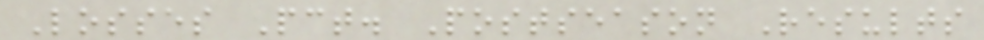Losses Pct. Postseason Results
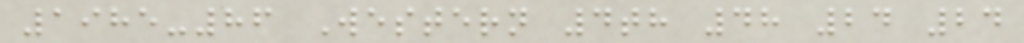1985-86 Western 4th 48 24 24
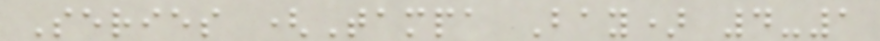Series (Tampa Bay) 4-1
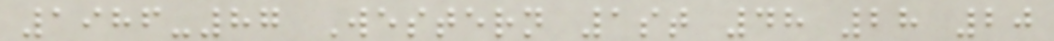1986-87 Western 1st 48 28 20
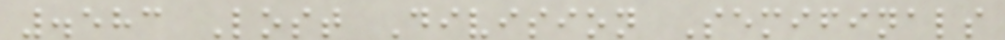.583 Lost Division Semifinals
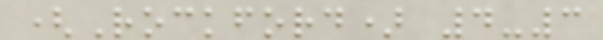(Rockford) 4-3
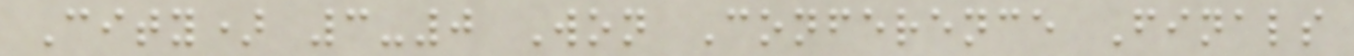City) 3-0 Won Conference Finals
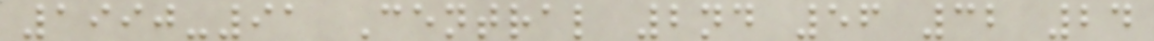1990-91 Central 2nd 56 32 24
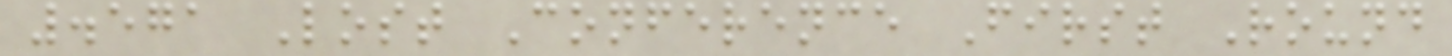.571 Lost Conference First Round
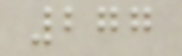277
